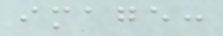image:
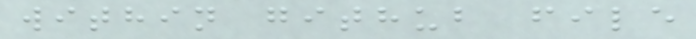within github file
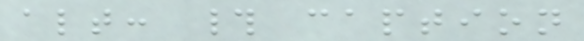alt: # caption
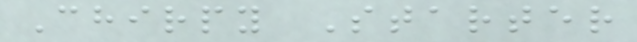Chirpy Starter
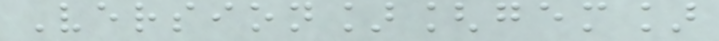Version][gem]
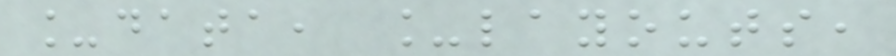_data, _layouts,
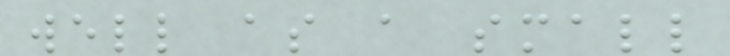well as a small
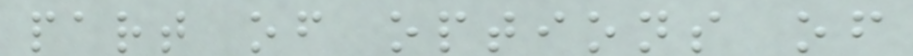part of options of
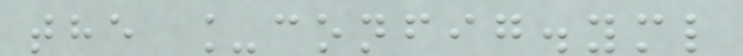the _config.yml
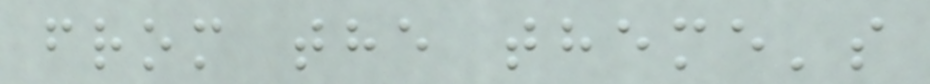from the theme's
